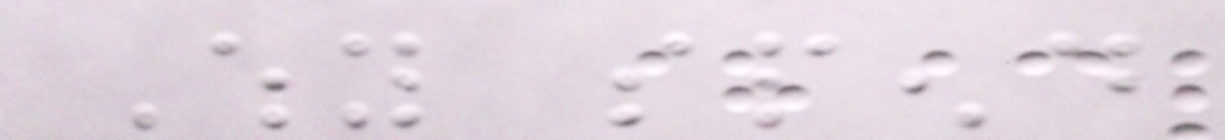Why spend
